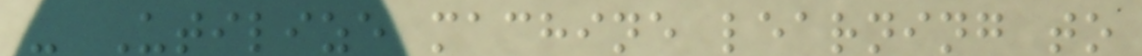- Utilize machine learning to
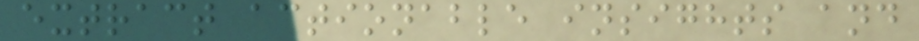extract actionable insights and
